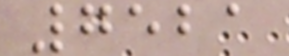7521
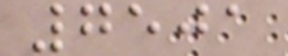7501
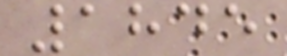1845
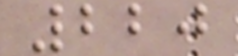220
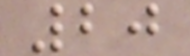20
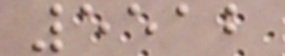5512
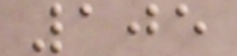105
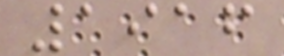1916
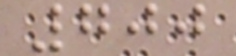700
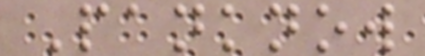Panknow
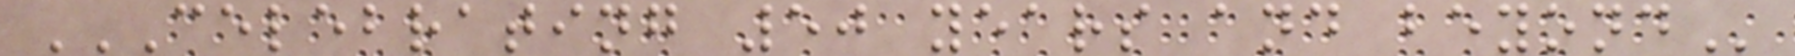CELEBRATING 50 YEARS AND BEYOND
